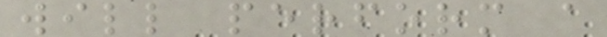will perform a
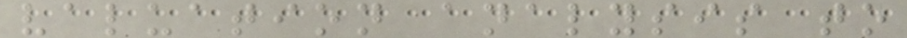valuation analysis to
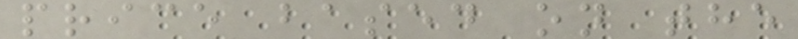price based on the
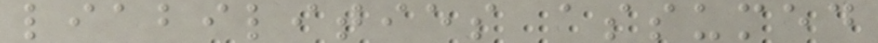liabilities assumed
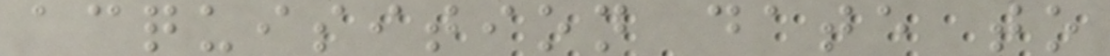acquisition date to
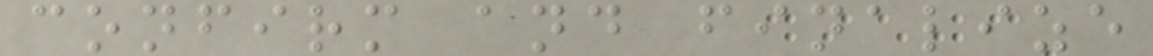confirm and finalize
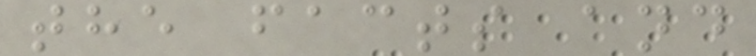the facts and
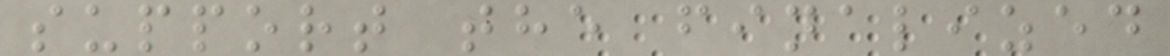support the finalized
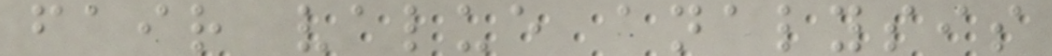fair value analysis
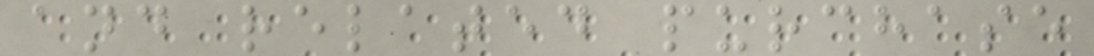and related purchase
